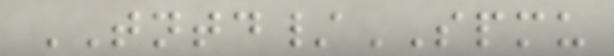TNTD/SPMU
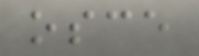osce
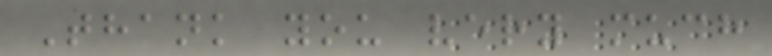Thank you very much
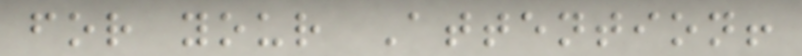for your Attention!
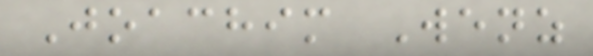Joachim Wenz
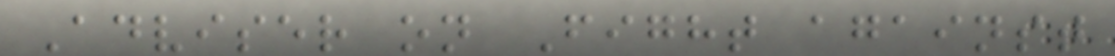Adviser on Fight against
